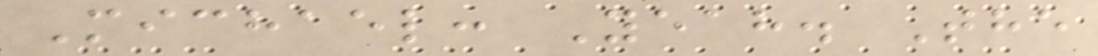Michael: Yeah. The
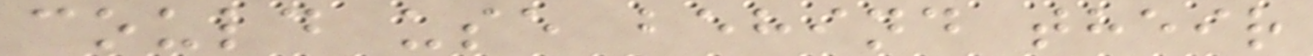could use behind their
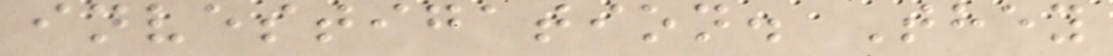investigation. They
